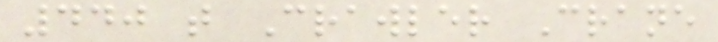440 t Crawler Crane
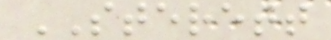STERETT
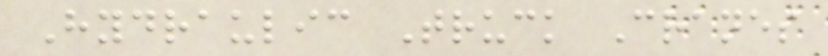Hydraulic Truck Cranes
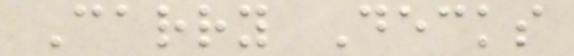Carry Decks
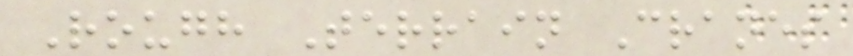Rough Terrain Cranes
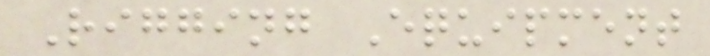Rigging Equipment
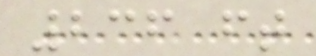236 ft
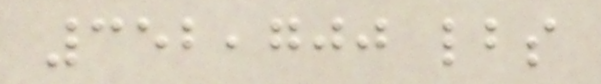352,700 lbs
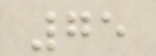75
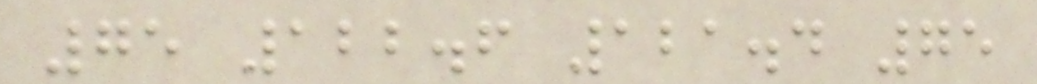75 122.6 121.4 75
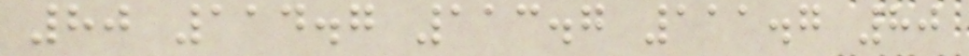80 114.7 113.7 111.7 80
